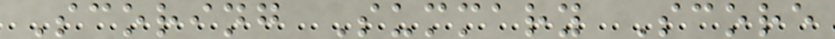Scoring Summary Score
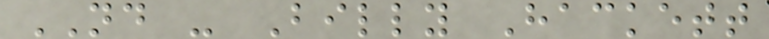ND - Billy Hackett
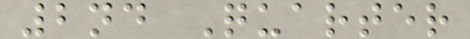2nd Quarter
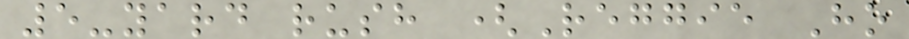5-yard rush (Reggie Ho
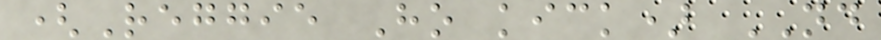(Reggie Ho kick) ND
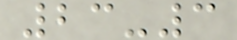23-3
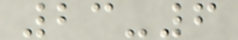23-6
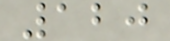120
